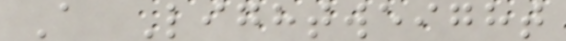A Lightweight
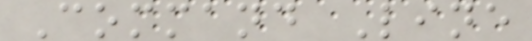Command Line
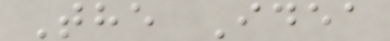The Idea
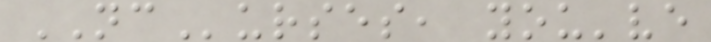NCurses, you've
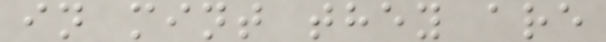in mint they are
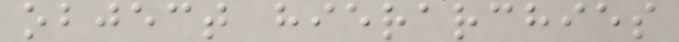object hierarchies
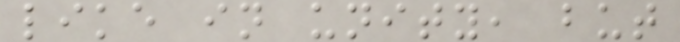like in unity, but
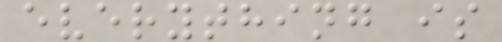everything is
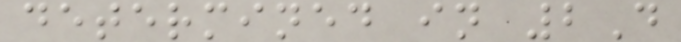determined in 2D
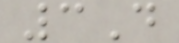3D
